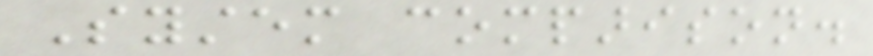System comparison.
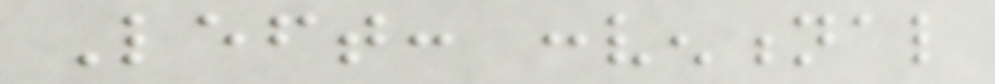Left: conventional
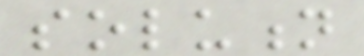solution
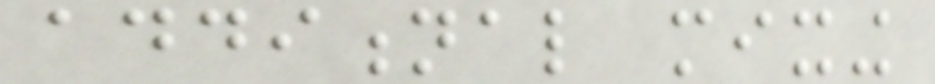additional mixing
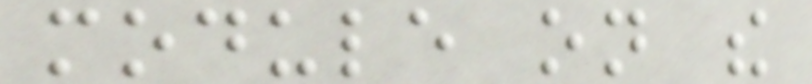module on the
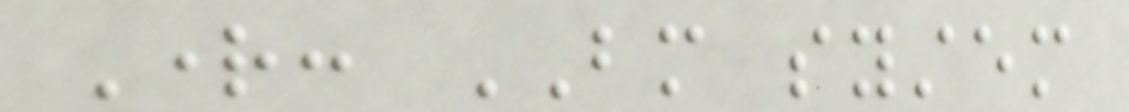Right: BM system
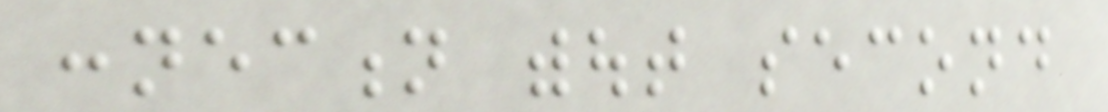connection without second
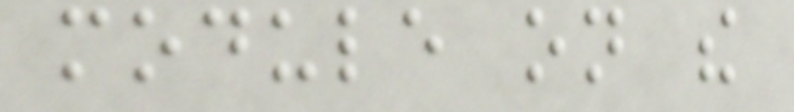module on the
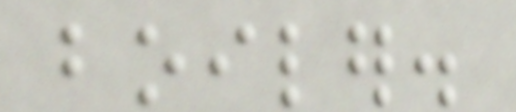boiler.
